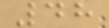48
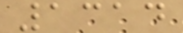1314
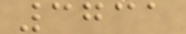3731
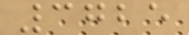3725
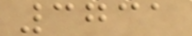3731
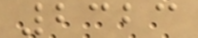2323
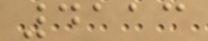4113
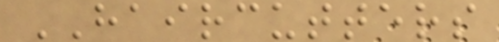HAIRCUTTERS
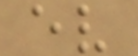ev
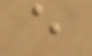e
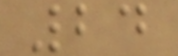24
